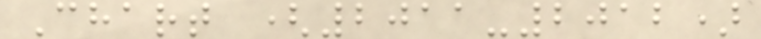Chart (2011-2012)
